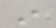in
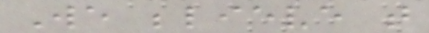We believe that
